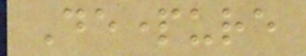Departure
